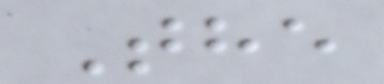The
